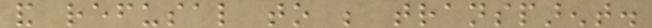and refusal to be transparent.
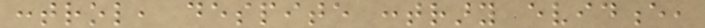control, despite contrary evidence,
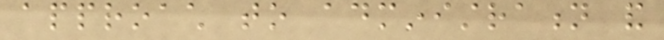approach to administration and
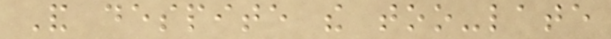And despite the too-late
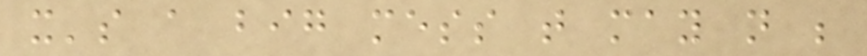it's a big mess that may not be
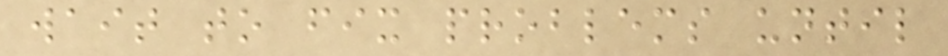wait to fix problems until
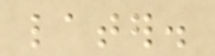later.
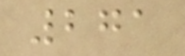271
